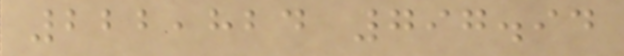222,824 797.94
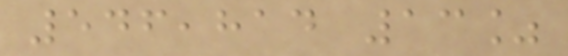546,814 13%
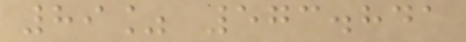89% 573.841
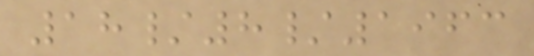18/8/1963
